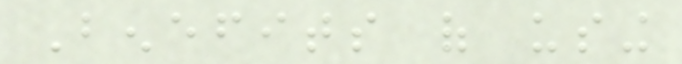Benefits of using
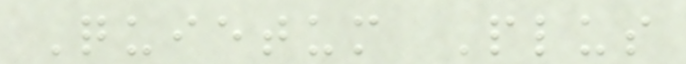Quietum Plus
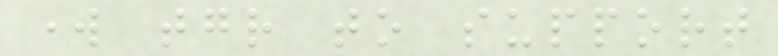work together to support
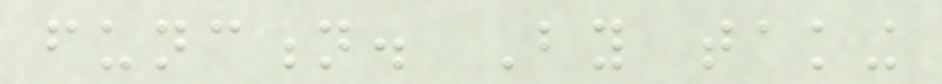function. By taking
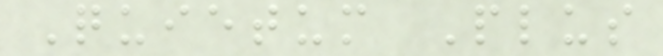Quietum Plus
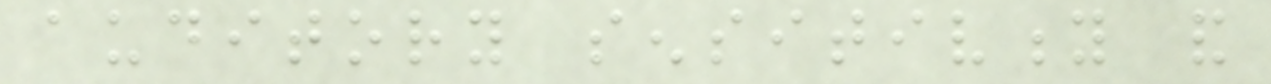auditory sensitivity and
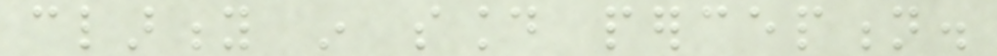clarity in sound perception.
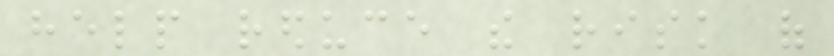help reduce the risk of
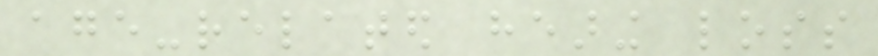age-related hearing loss
